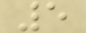5
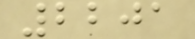2201
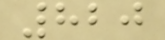820
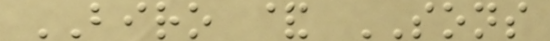BIRO & SONS
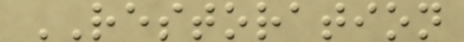RESTORATION
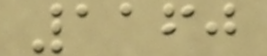1160
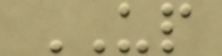UP
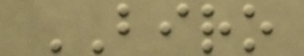BIRO
